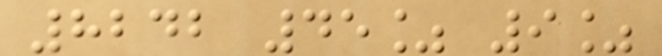8242 45% 9%
